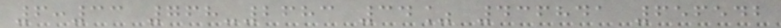6:33 768-2683 34% 436841 656542
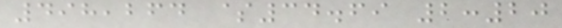498,264 $34.69 2:20
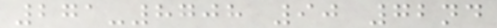271-8708 90 72nd
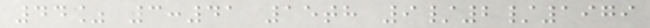44% 3:41 15th 9/2/1979
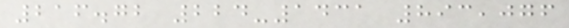216.72 224-1431 893,076
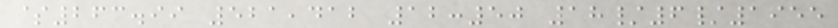$263.99 521,412 12:50 18/6/1955
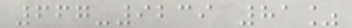667-9239 81%
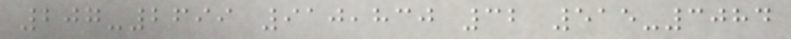207-2699 910,830 32 515-3084
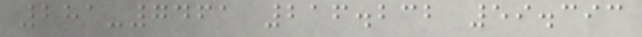281-7461 216.232 59.393
